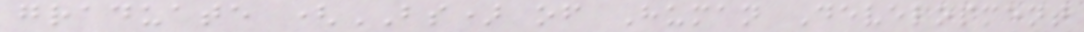graduate (BS) of Human Development
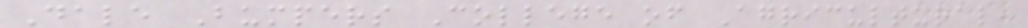Dale Bumpers College of Agricultural,
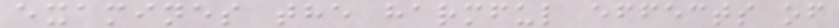examines the harmful effects of
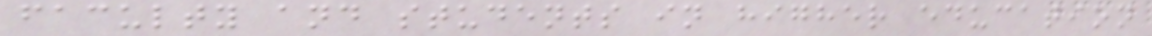faculty and students in higher education
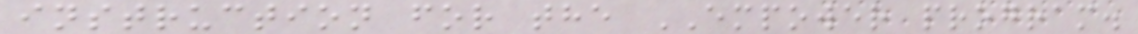instruction for the EMPOWER program.
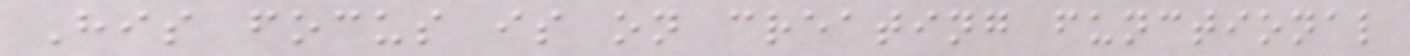His focus is on creating functional
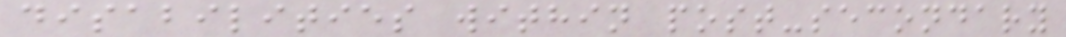disabilities within post-secondary
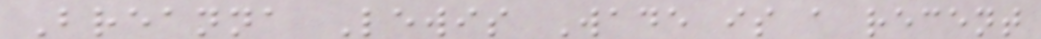Breanna Lewis Wade is a recent
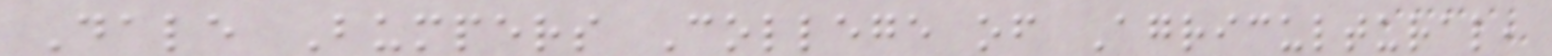Dale Bumpers College of Agricultural,
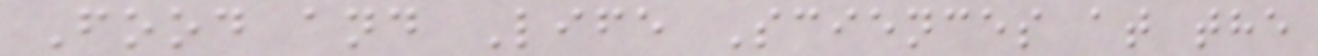Food and Life Sciences at the
